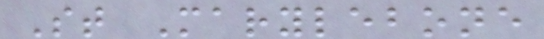St Marylebone
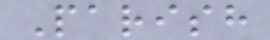Parish
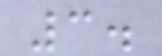3.
